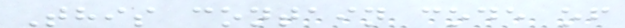This contain code of
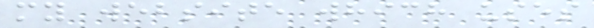my website which uses
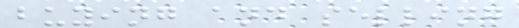buying and selling
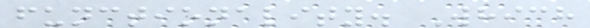functionality. Which
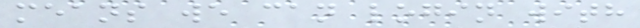means we can login with
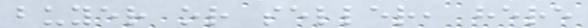buyer or seller, here
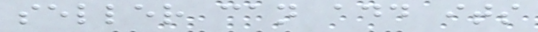seller can add its
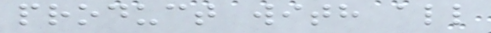product with all
